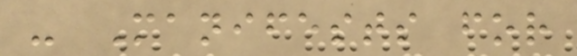- Manifests for
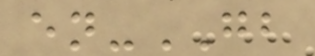en-GB
